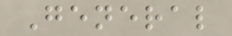General
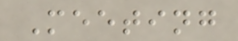Meeting
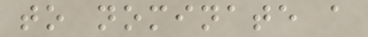to nominate a
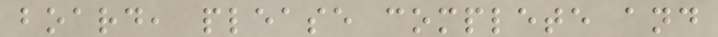board, please complete and
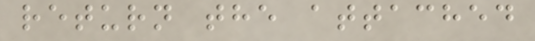return the attached
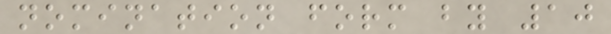nomination form by 10
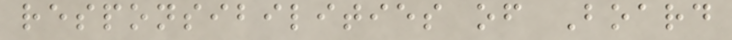responsibilities of Board
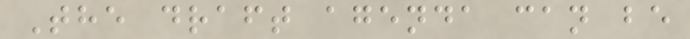The draft agenda can be
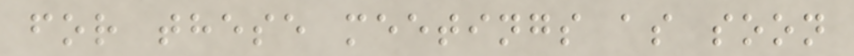for these meetings as soon
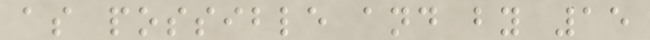as possible and by 15
